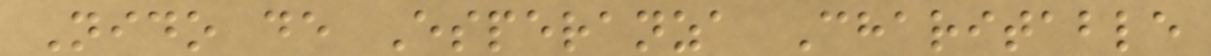Nido de Esperanza Charitable
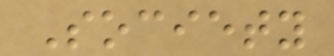Society
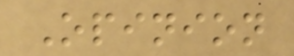Opinion
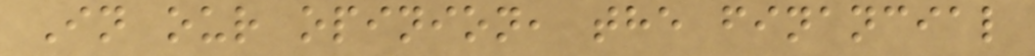In our opinion, the financial
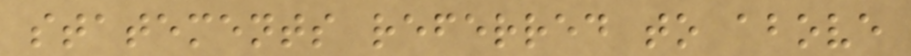statements referred to above
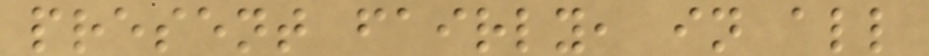present fairly, in all
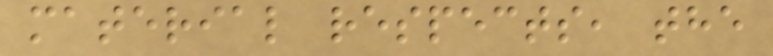material respects, the
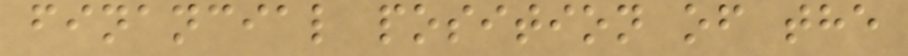financial position of the
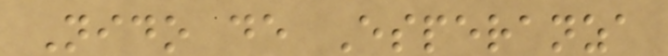Nido de Esperanza
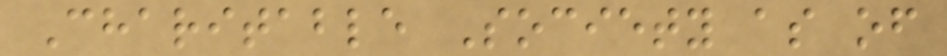Charitable Society as of
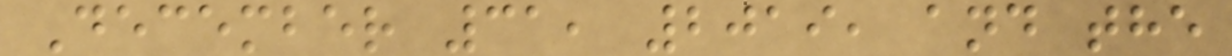December 31, 2019, and the
